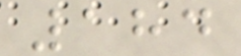184
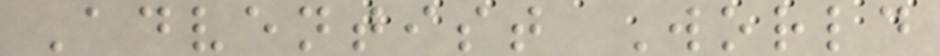Adventist World
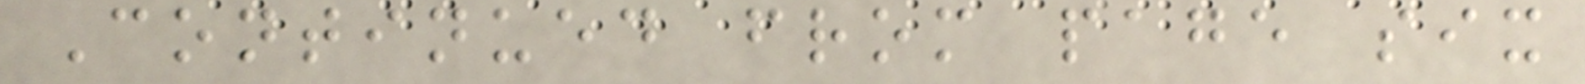Continued from page six
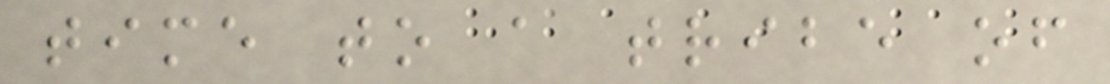time to a tribe of
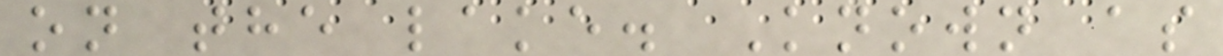on the lake. Known as
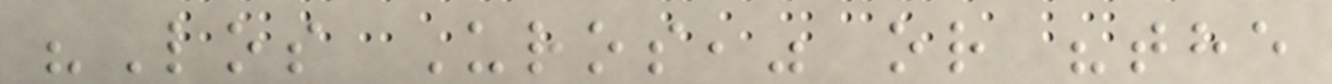"Los Uros," or "the
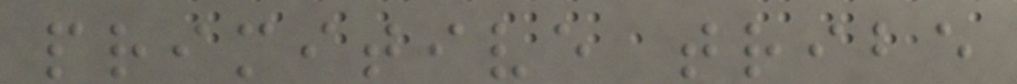primitive tribe
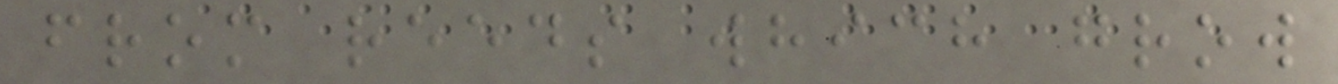from reeds which grow
